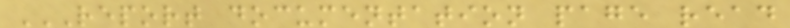REPORT DOCUMENTATION PAGE READ
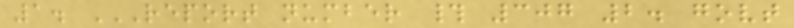1. REPORT NUMBER # 307 2. GOVT
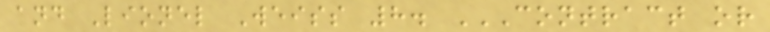and Lionel Weiss 8. CONTRACT OR
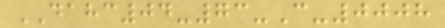DAHC04-73-C-0008
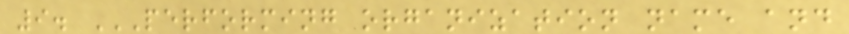9. PERFORMING ORGANIZATION NAME AND
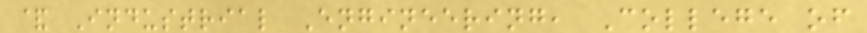& Industrial Engineering, College of
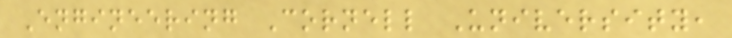Engineering Cornell University,
